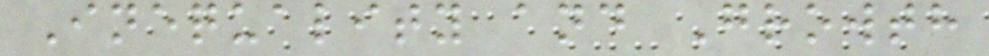Inequality and Growth
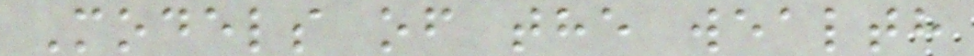Models of the wealth
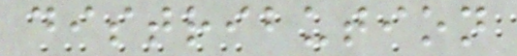distribution
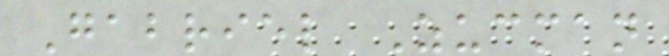Gabriel Zucman
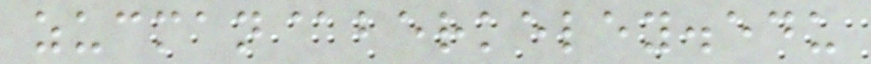zucman@berkeley.edu
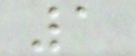1
